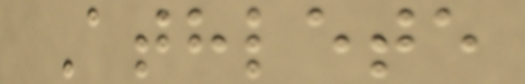Athlete
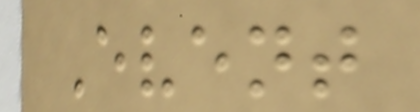Event
